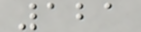121
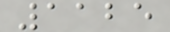1125
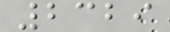2329
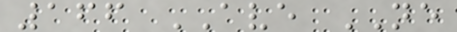166 AVE NE
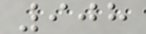908
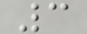3
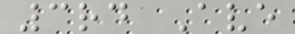3rd Ave
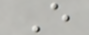E
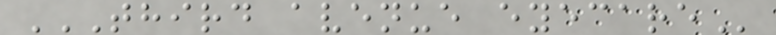THIRD AVENUE EYECARE
